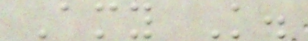Amy K.
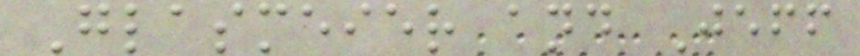Glasmeier and Jeff
